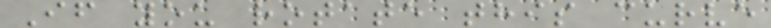If you rotate this curve
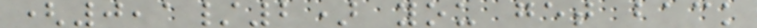(0,1/2) you get back
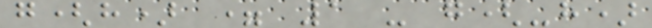g(h) = 1 - g(-h)
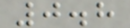0.8
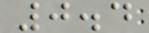0.4
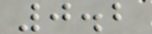0.2
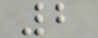2
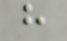h
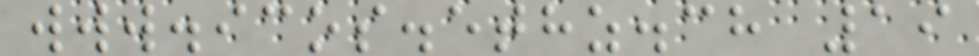www.icos.ethz.ch 19
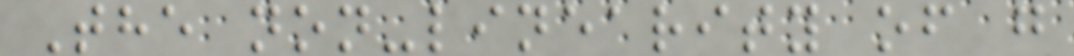The non-linearity of g
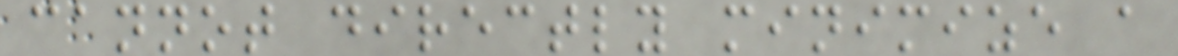cannot directly minimize a
